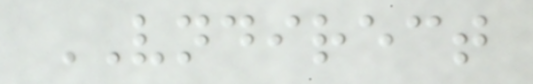VNDIRECT
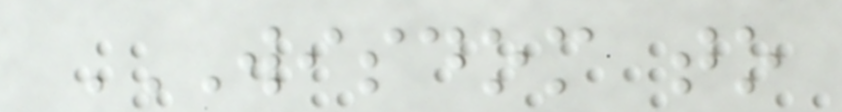WISDOM TO
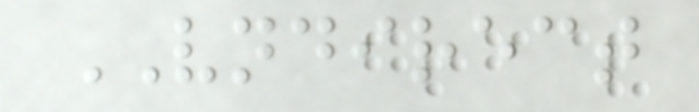VNDIRECT
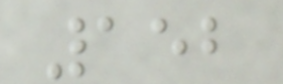152
